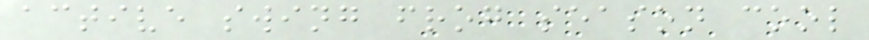active swing frog season cool
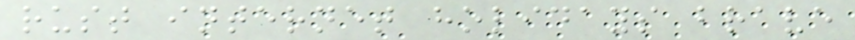rust internet holidays brave
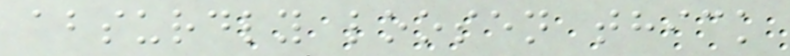absurdly loosen thick
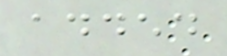added
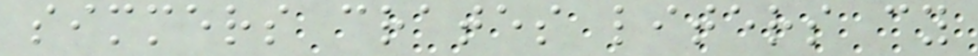simmers crates liters cy
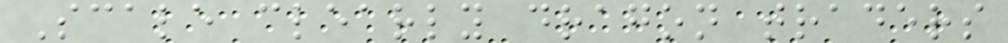Scale clearly dragon traders
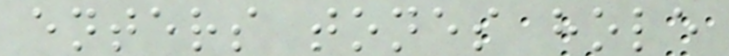enters tones hole
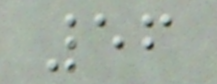56
